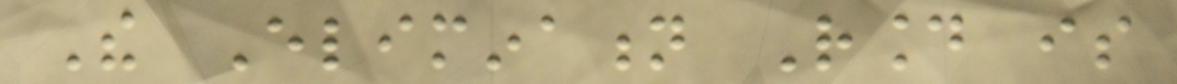The Elimination Round is
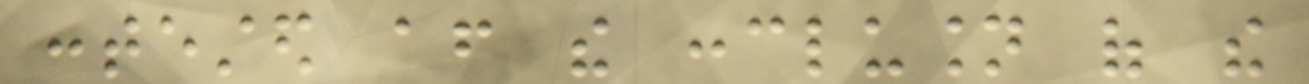contested after the conclusion of the
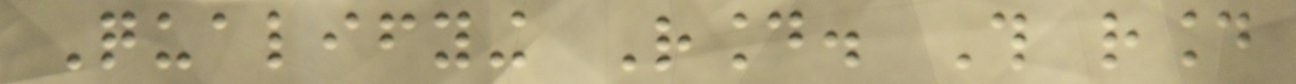Qualifying Round. This round
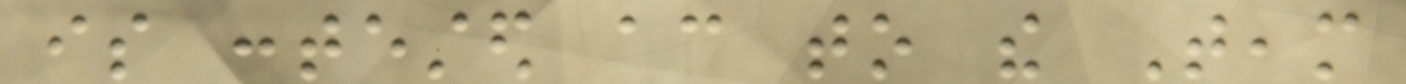is contested according to the Team
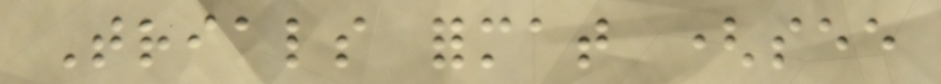Trials format (see
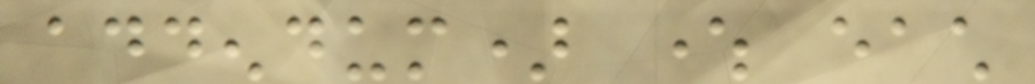addendum) where each
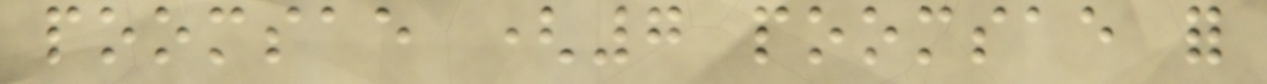poomsae (7 poomsae for
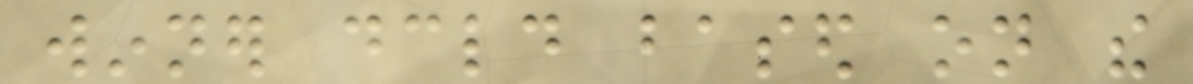winner declared based on the
